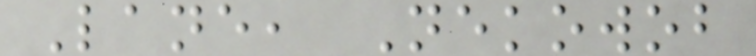Lane, Nekowob
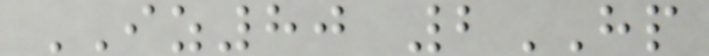IZ80 2HP
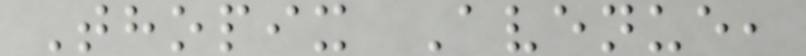Thopix Avenue,
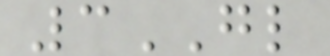3GL
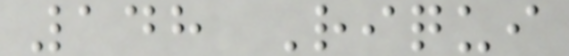148 Riqui
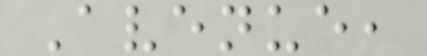Avenue,
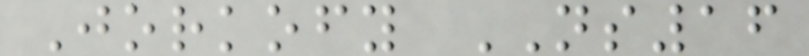Jorkofy NS16
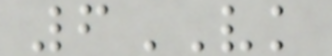6VK
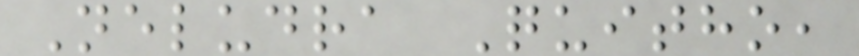Neludra Quitho,
